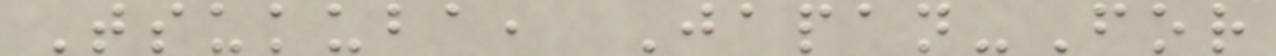Tsukuba, Japan-For
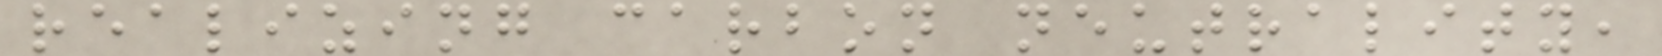realizing carbon neutrality,
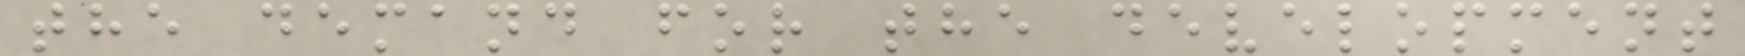the demand for the development
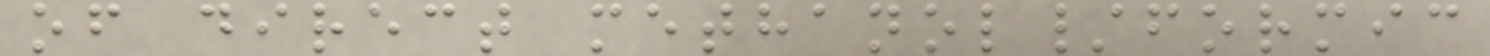of direct methanol/formic
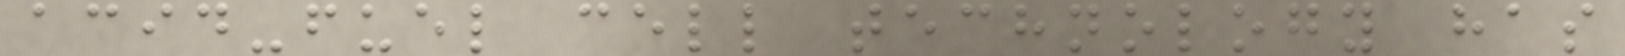acid-fuel cell technology has
